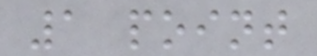1 point
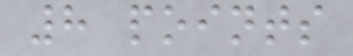8 points
